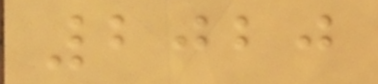2020
